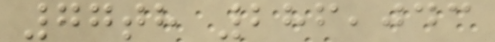77th 286,043
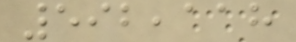592,118
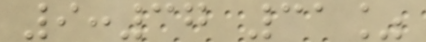9:37 31%
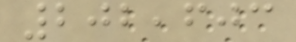202,603
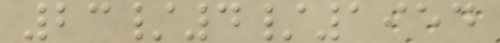23/4/1954
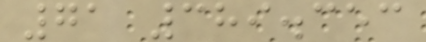71 389.353
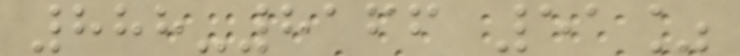888-8166 51%
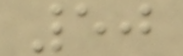50
